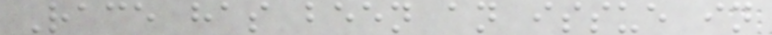Race has been an issue in
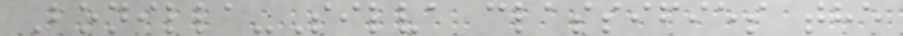Bonilla-Silva classifies the
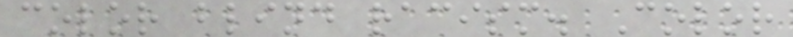color blind racism. Color
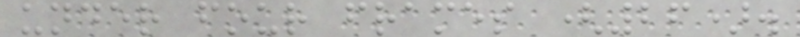under four frames (26).
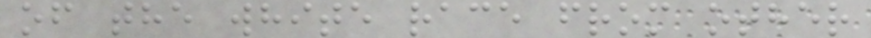of the white race from other
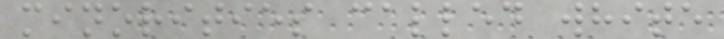minorities called white
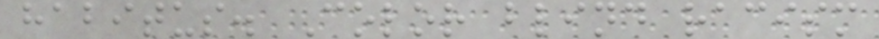habitus. Color blind racism
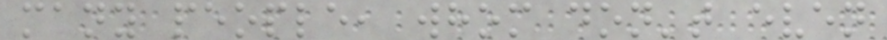many people, whom don't even
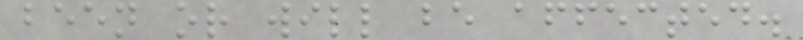been or will be affected.
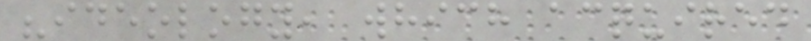"ideology, which acquired
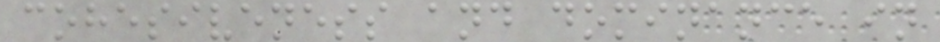cohesiveness and dominance in
